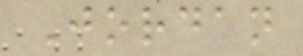Jordan
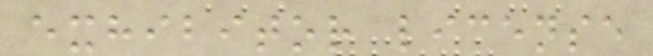exhibitor license
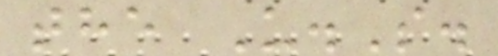the U.S.
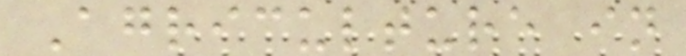Agriculture in
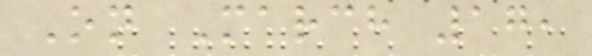On March 17,
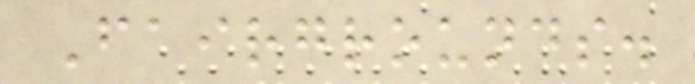Fairgrounds.
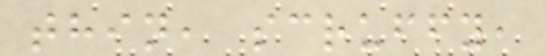thin, scruffy,
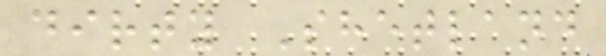dirty Shetland
